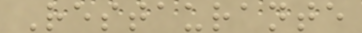Restaurante
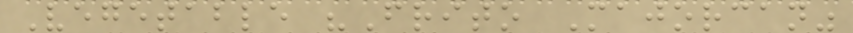Vegetable "Frito Majorcan"
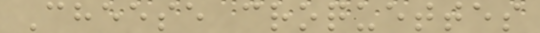Cheese croquettes
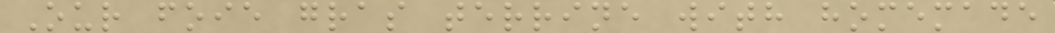Our foie gras terrine with homemade
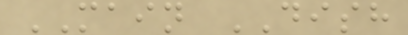MAIN DISH
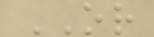OR
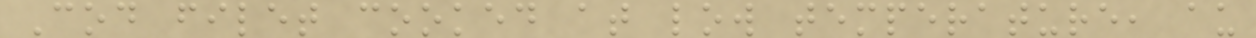Cod filet cooked at low temperature, au
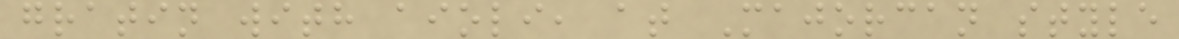gratin with aioli, at Majorcan style
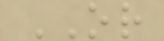OR
